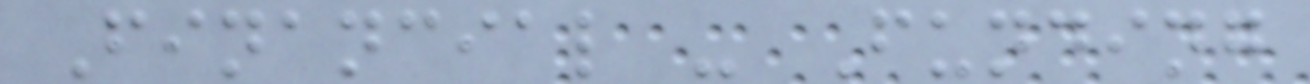Financial - Funding
